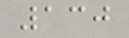130
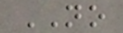NO
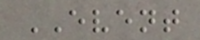EVENT
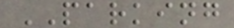PARKING
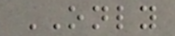ONLY
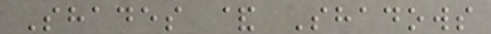Shades & Shadows
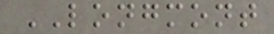LONGMONT
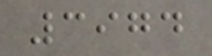3974
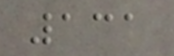131
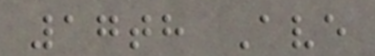17th Ave
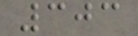303
